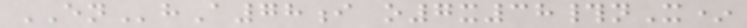ENhA78i o7x38#nX*
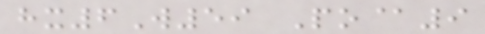hx6W59 Po@9
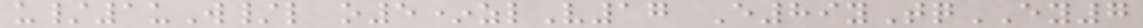u/1uW/l o5*zlV17 E89yTqEY7
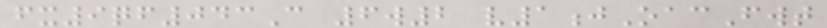fx9qf043C 6w2 v1jOacFwt
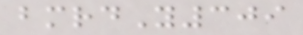bmrdY309
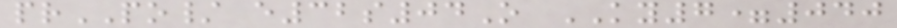prPO/ e32s04O KY7=040
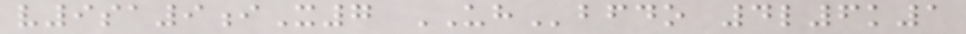v9sa9iX7 UHbfdo 4l6k1
